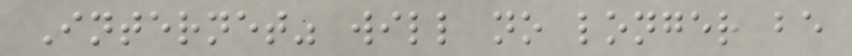Internet" will no longer be
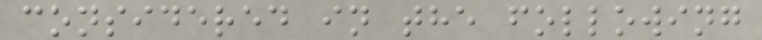considered in the following
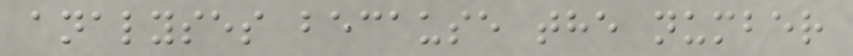analyses because the number
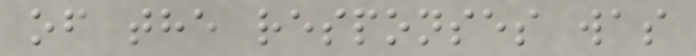of the responses was
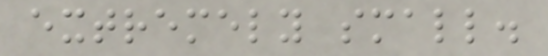extremely small.
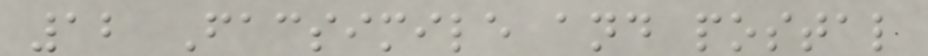12 Facsimile and postal
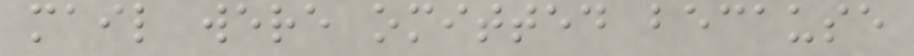mail were omitted because
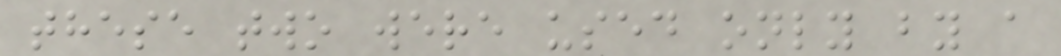these two were used only by a
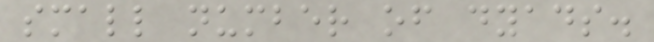small number of dyads.
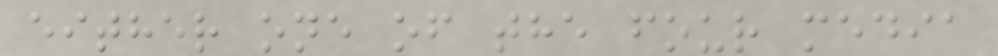either one of the four media
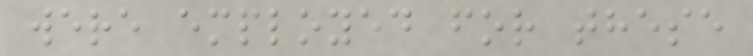were employed for these
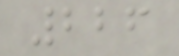226
